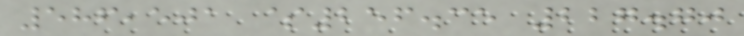586,501 $256.35 227.70
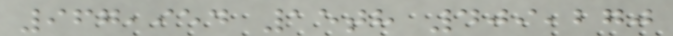967,954 15th 409,270
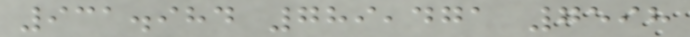931.984 789,471 7598
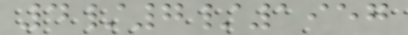4/7/1957
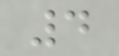4
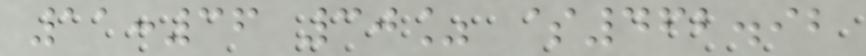11:36 30% $462.92
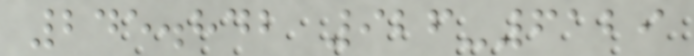245.842 926-6129
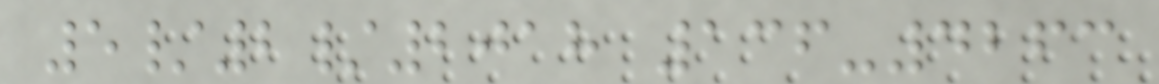5/2/2018 136-4263
